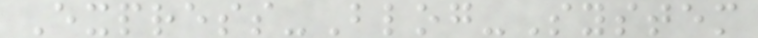Express-Blog-System
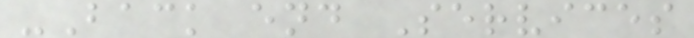-Back end Services
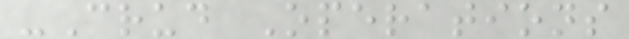-Crud Operations
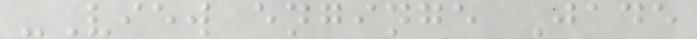-View enginge Jade
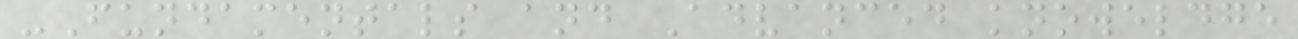-Fundamentals and Advanced knoweldge
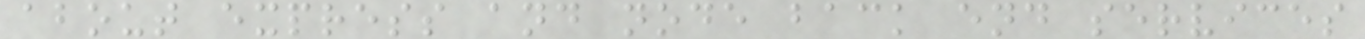about express and node back end services
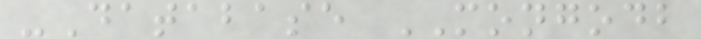-Database MONGODB
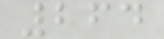264
